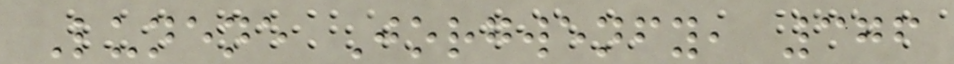Lunene Jorgwenfy, 376
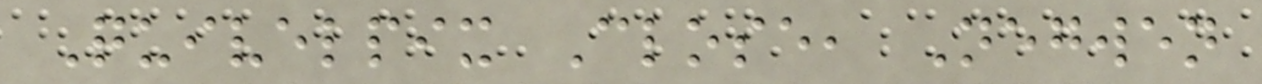Quivelpix Close, Negwen
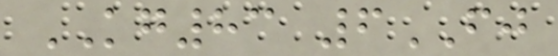KG83 6FJ
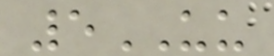5UU
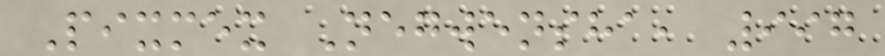Pixmex Negwensha, 997
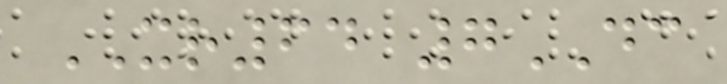XR64 7DC
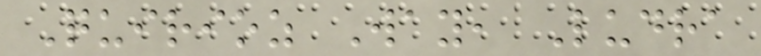Quirioz Way, Ludra
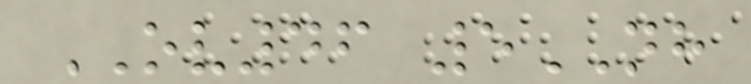OV46 5NH
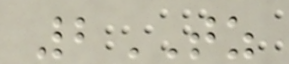2TZ
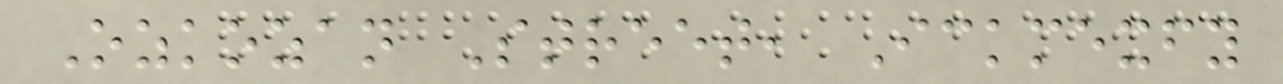Ozkozan Street, Ickmexfy
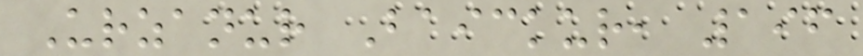Urzanur Baickur, 196
